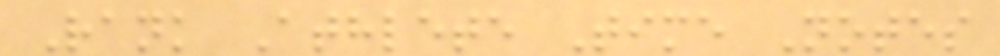Rank Athlete Time Notes
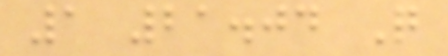1 21.04 Q
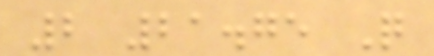2 21.75 Q
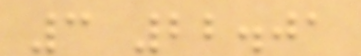3 22.01
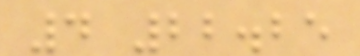4 22.25
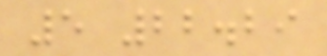5 22.29
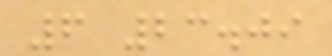6 23.09
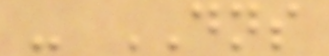- DNS
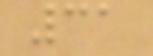31
